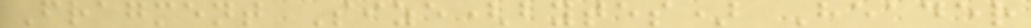Fragment Size(bytes) Header
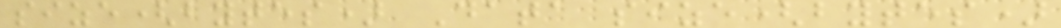size(bytes) Data size(bytes)
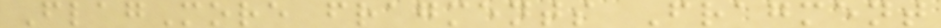FlagMore fragments Fragment
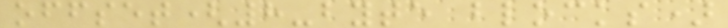offset(8-byte blocks)
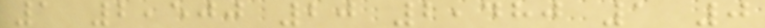1 2,500 20 2,480 1 0
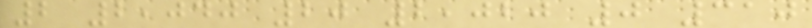2 2,040 20 2,020 0 310
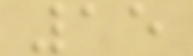15
